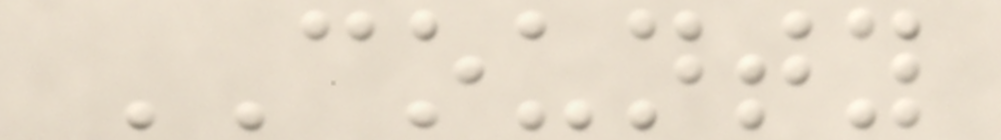COUNTY
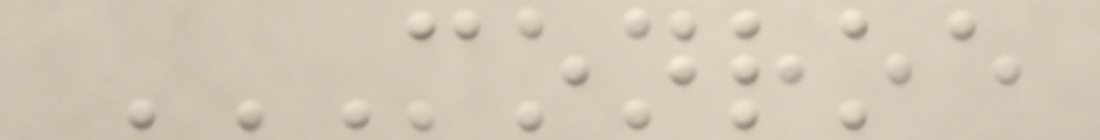MONROE
